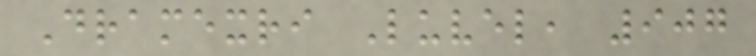Dramexri Luvel, 907
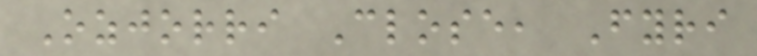Ozjorri Close, Fyri
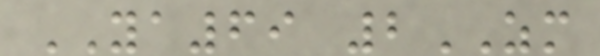YA69 2ZM
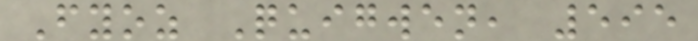Fyoz Quigwen, 595
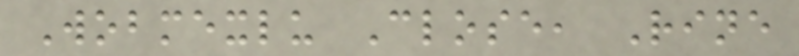Wobmexlu Close, Rine
